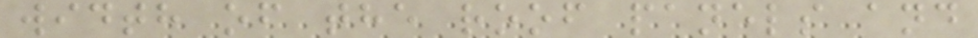width of the roof panels and
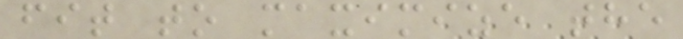fit to maximize the
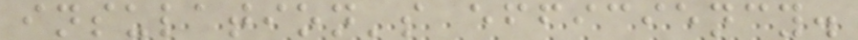insulation's efficiency.
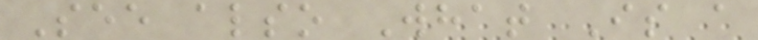See also What Is a
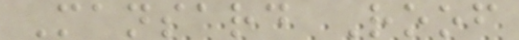Mansard Roof
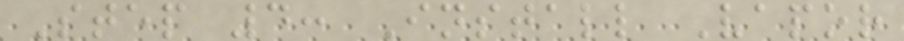Step 4: Install Vapor
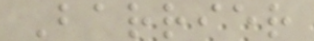Barrier
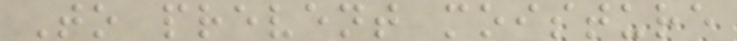To prevent moisture
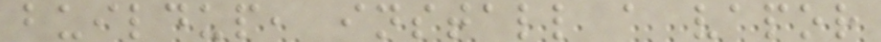buildup, install a vapor
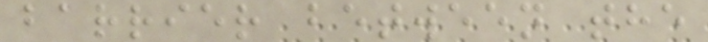barrier between the
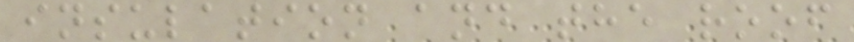insulation and the roof
